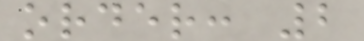order: 2
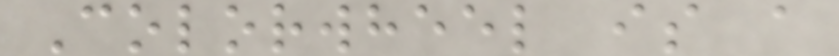Colorwheel is a
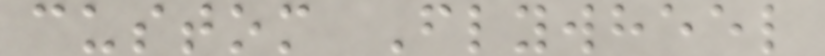custom Flywheel
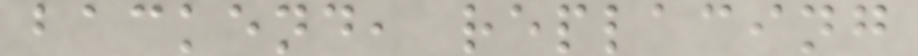backend, replacing
